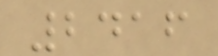2416
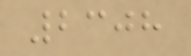2308
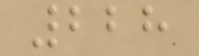228
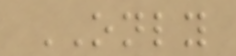ONLY
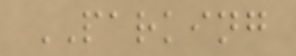PARKING
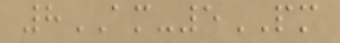8AM-5PM
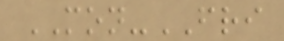MON-FRI
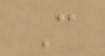C
